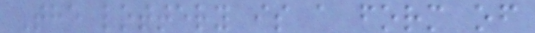The lottery is a form of
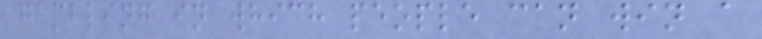gambling in which people can win a
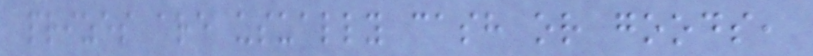prizes are usually cash or goods,
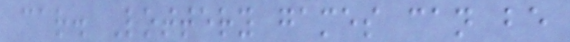car. Lottery games can be
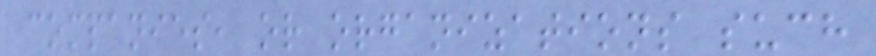companies, or organizations such
